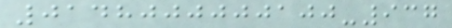0148000000100-937
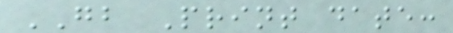GB Print date:
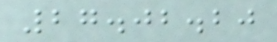27.02.20
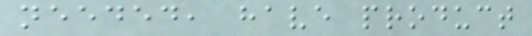needed, have product
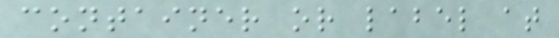container or label at
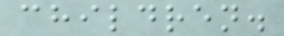children.
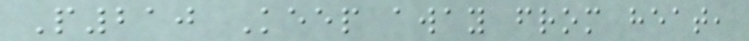P210 Keep away from heat,
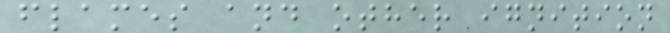flames and other ignition
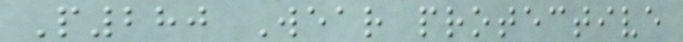P280 Wear protective
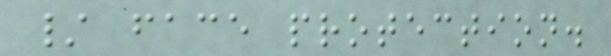/ face protection.
